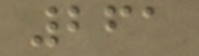261
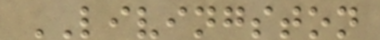LIVINGSTON
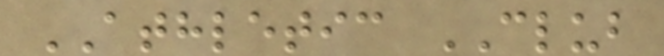ATHLETIC CLUB
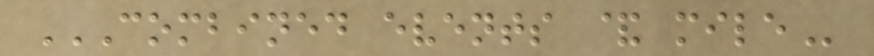COMBINED EVENTS & MILE
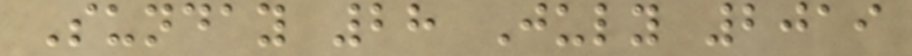Sunday 28 July 2019
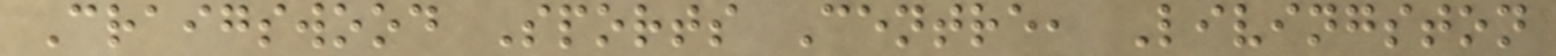Craigswood Sports Centre, Livingston
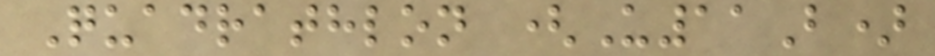Quadrathlon (U11B)
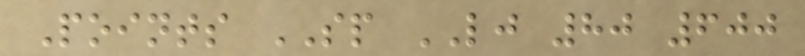Points SP LJ 80 600
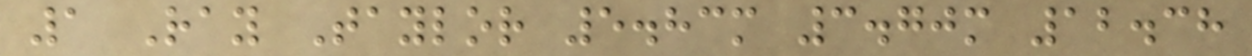1 Ray Taylor 5.83m 3.70m 12.38
